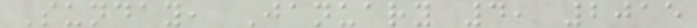Sunday, January 4, 2015
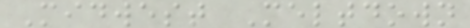Midwest Meltdown
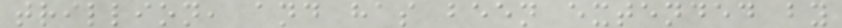trillion, and has been extended by
